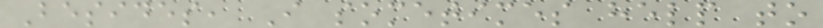Besides, I sometimes help to
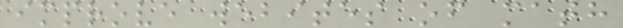improve webites of math
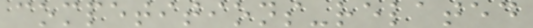competitions-related
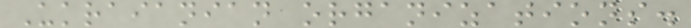Ukraianian organizations.
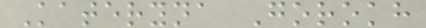Kateryna Gorokh
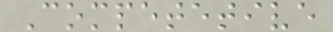Competetive
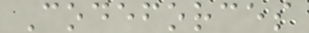Codeforces
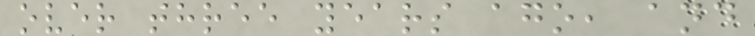over three years ago, and
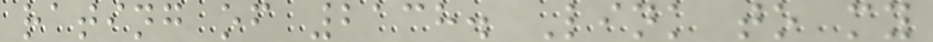rating of 2138. Link to my
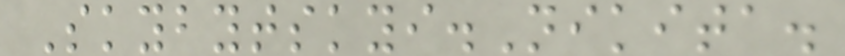Skybytskyi.Nikita.
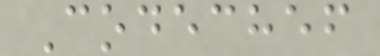Codechef
